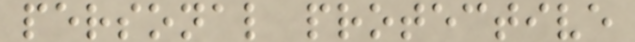personal protective
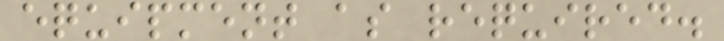equipment as required.
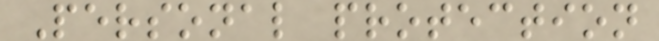Personal protection
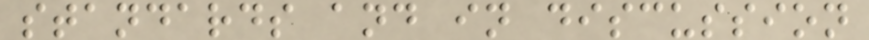standards and in discussion
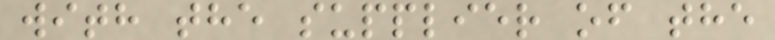with the supplier of the
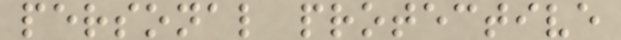personal protective
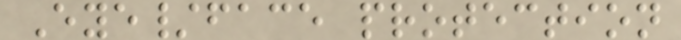Eye/face protection
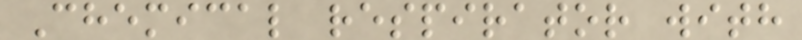Chemical respirator with
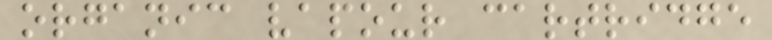organic vapour cartridge
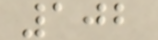102
